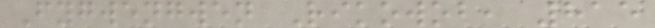Fygwengwen Rikowob, 815
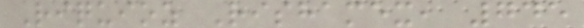Riquioz Rishamex, 745
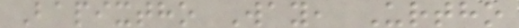Bapixtho Way, Urtho
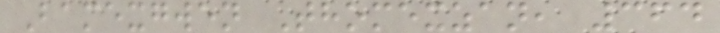Bamexgwen Thomexzan, 364
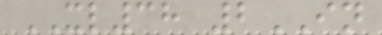XL38 2IN
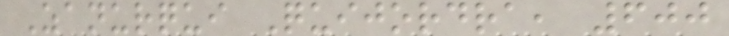Zanurqui Quijordra, 600
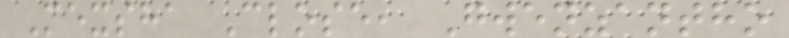Mexsha Close, Gwenzantho
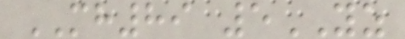MH89 5YZ
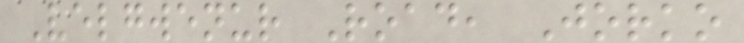Velgwenur Road, Jorko
